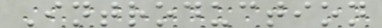Introduction
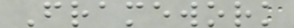Framework
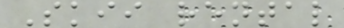Skii rental
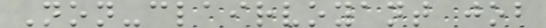Non-clairvoyant job
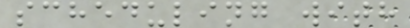scheduling with
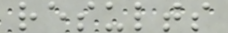results
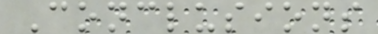Conclusions
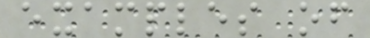examples of
